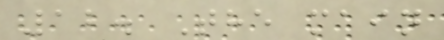12. The main
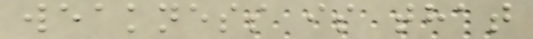weakness is that
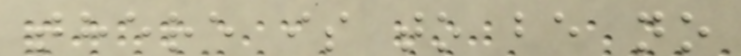there is to be no
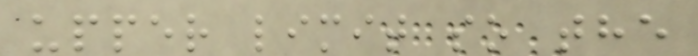upper limit so the
